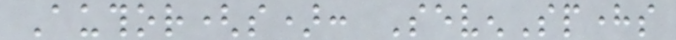Author(s): SevenSpheres
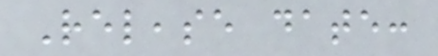Release date:
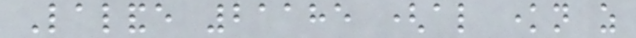Lalande 21185 (also known as
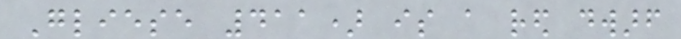Gliese 411) is a red dwarf
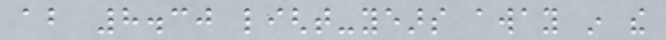about 8.30 light-years away in the
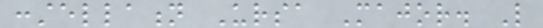constellation Ursa Major. Like
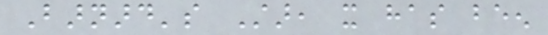Barnard's Star, it has been
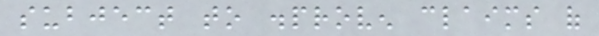subject to disproven claims of
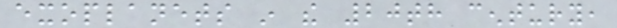exoplanets in the 20th century,
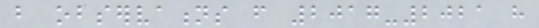but observations from 2017-2021 have
